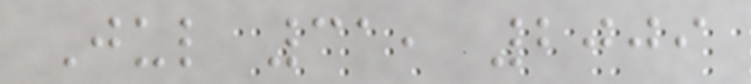Jul 31, 2009
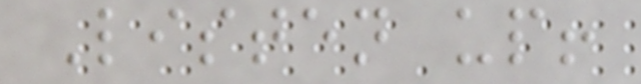Listen up!
